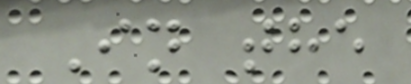In the
